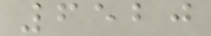6520
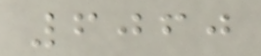6060
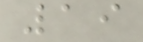19
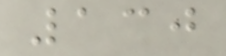130
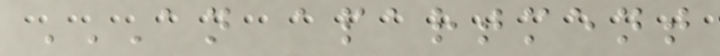AN APARTMENT
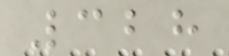328
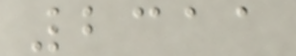2311
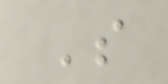S
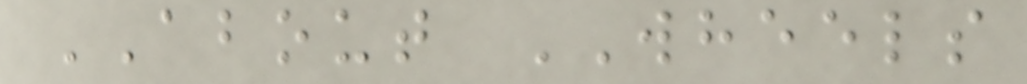ABOUT WHEELS
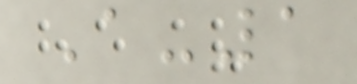A-1
